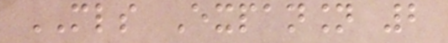MLS Expansion 2
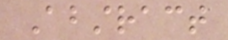Abstract
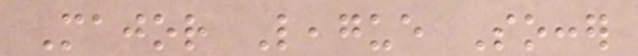Major League Soccer
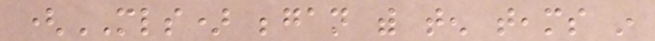(MLS) began with ten teams in
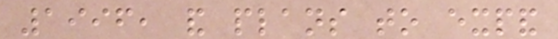1996, and plans to expand
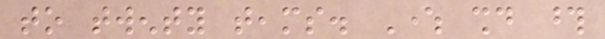to twenty teams. Where should those
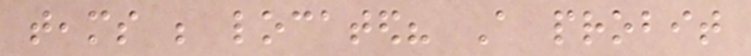teams be located? A probit
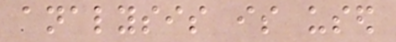analysis is used
